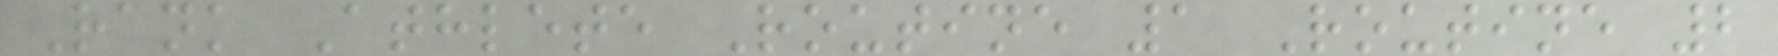Rank Athlete Routine 1 Routine 2
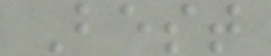Best
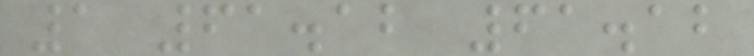1 61.12 61.12
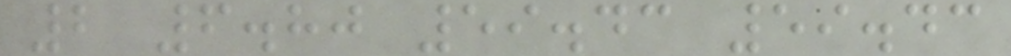2 6.80 59.43 59.43
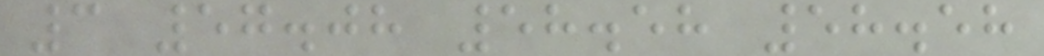3 57.08 58.58 58.58
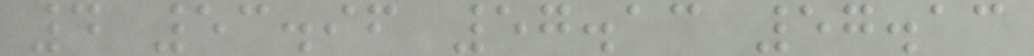4 53.96 57.13 57.13
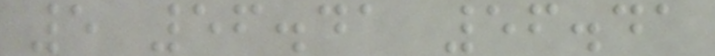5 56.41 56.41
